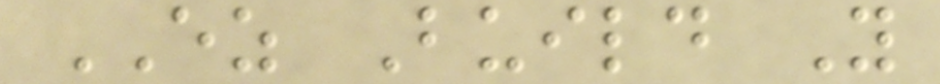EZ Build Y
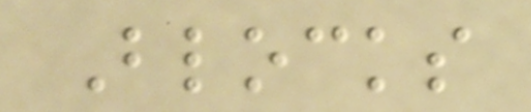Blocks
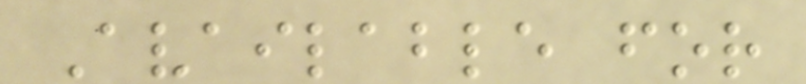Available for
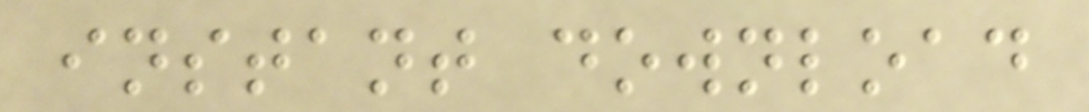instant download
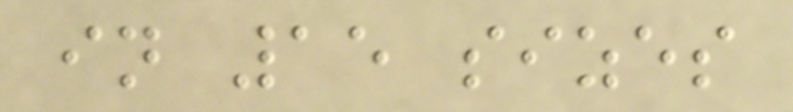in 15 sizes
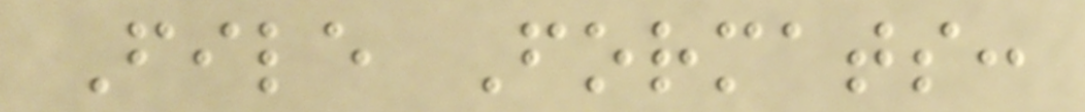File Formats:
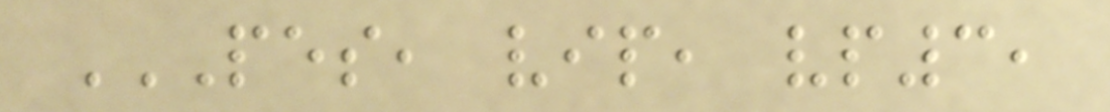PES, VIP, VP3,
